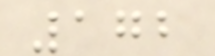172
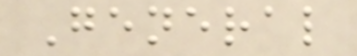General
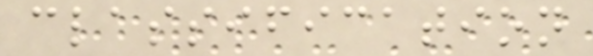classification
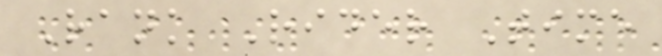Rank Rider Time
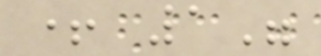+ 1"
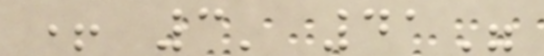+ 3' 41"
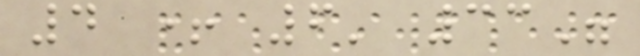4 + 6' 33"
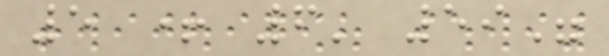5 + 6' 59"
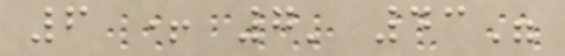6 + 7' 43"
